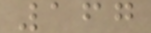167
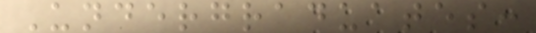Undergraduates:
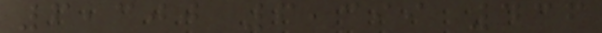6,300 6,399 436
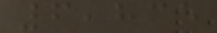6,835
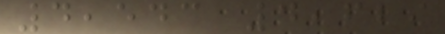4,543 4,629
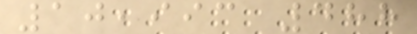10,993 488
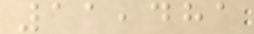11,481
